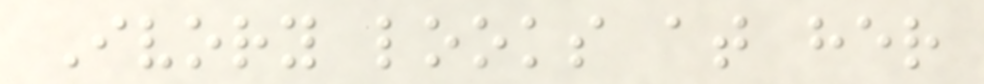Ivory looks at her
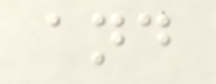and
